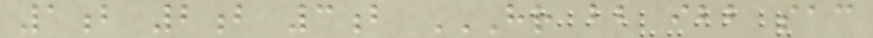1b 2b 3b HR BB IBB SAC
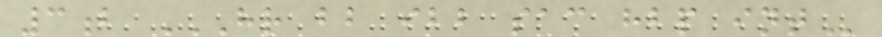3b HR BB IBB SAC HBP INT
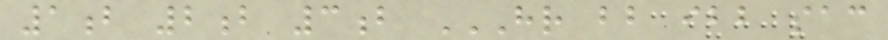1b 2b 3b HR BB IBB SAC
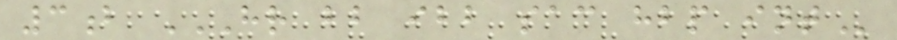3b HR BB IBB SAC HBP INT
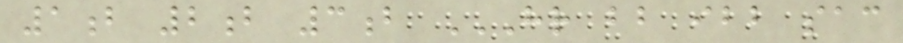1b 2b 3b HR BB IBB SAC
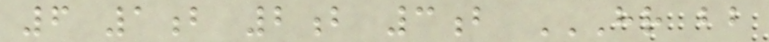6 1b 2b 3b HR BB
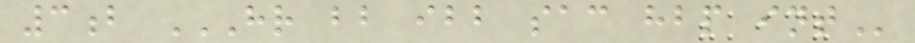3b HR BB IBB SAC HBP INT
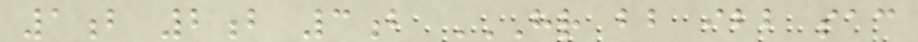1b 2b 3b HR BB IBB SAC
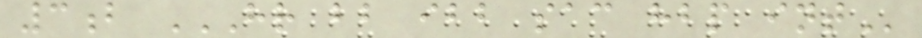3b HR BB IBB SAC HBP INT
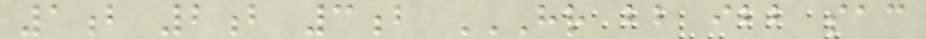1b 2b 3b HR BB IBB SAC
